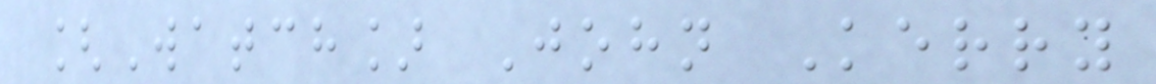[Watch] John Kerry
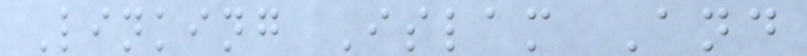Linking Islam And
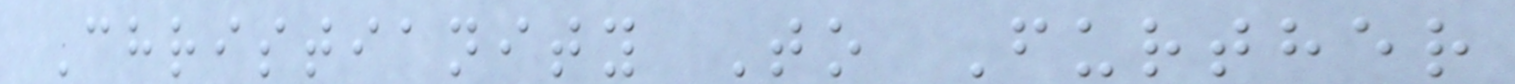Christianity To Further
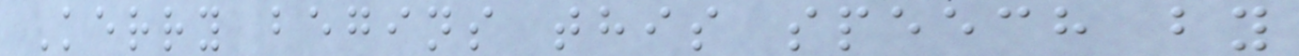Kerry begins this speech by
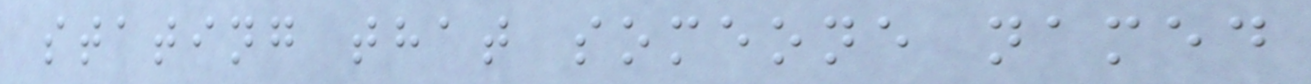stating that someone named
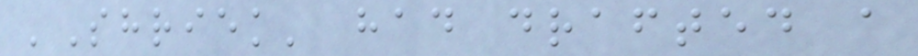'Shriek' had drafted a
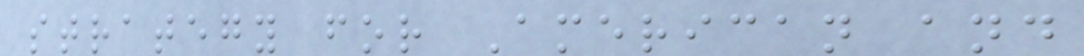strategy for American and
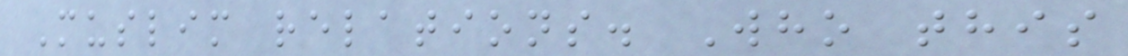Muslim relations. Who this
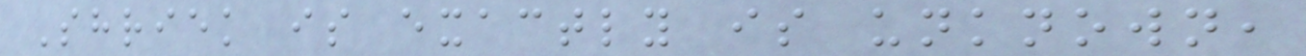Shriek is exactly is unknown,
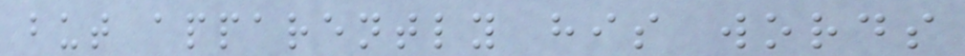but apparently his words
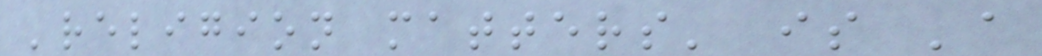'religion matters' is 'a
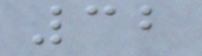32
